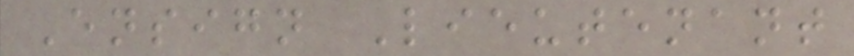Ensign Lieutenant
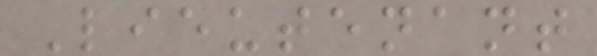Lieutenant
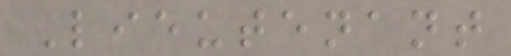Lieutenant
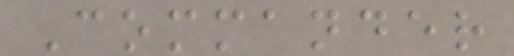Commander
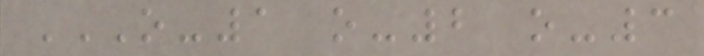O-1 O-2 O-3
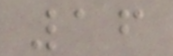16
